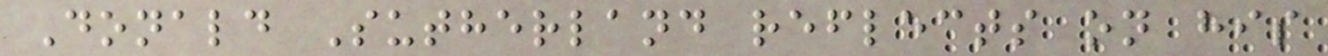Donald Sutherland reflects on his
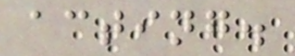acting.
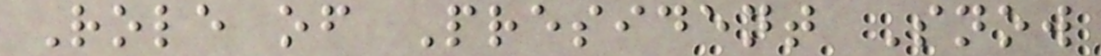Role of President Snow
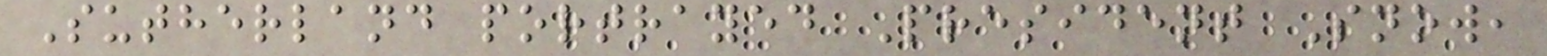Sutherland portrayed President Snow,
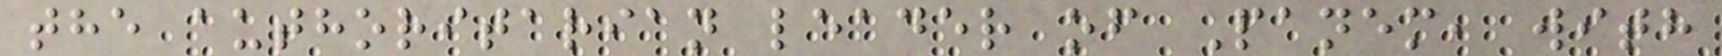the authoritarian leader of Panem, with
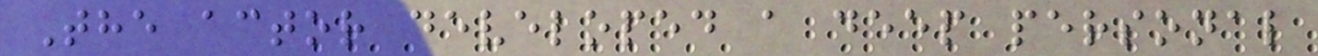The actor developed a deep personal
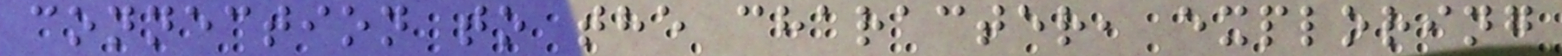connection to the character, exploring
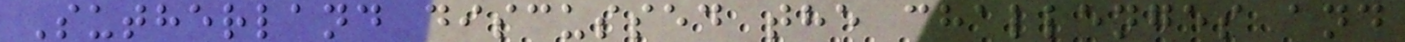Sutherland discussed the challenges and
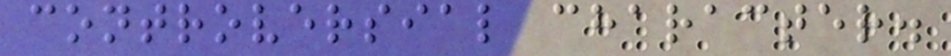controversial character.
